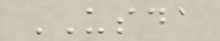USDA
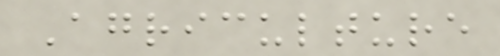Agriculture
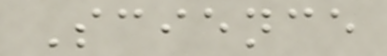Science
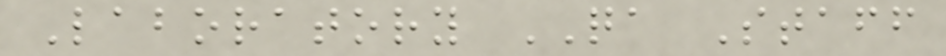Laboratory QA Staff
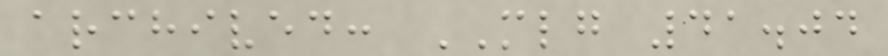archived: MLG 41.04
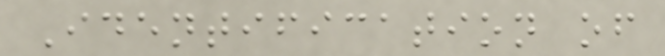Identification of
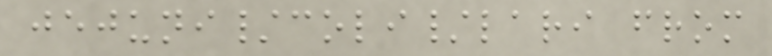jejuni/coli/lari from
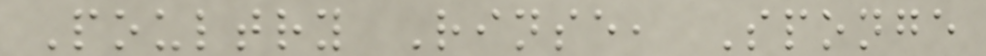Poultry Rinse, Sponge
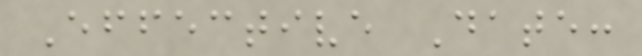Effective Date:
